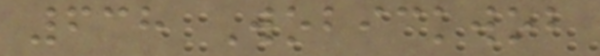638 Wobickwob
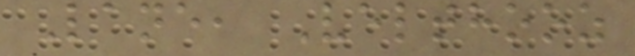Lane, Velthooz
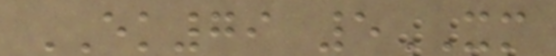EK79 5XM
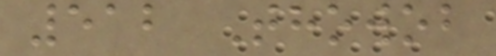512 Thowob
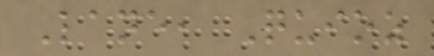Lane, Quioz
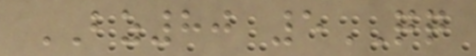BZ80 5QQ
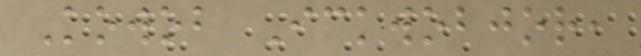Kowob Ickwobjor,
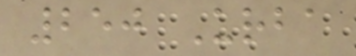250 Urba
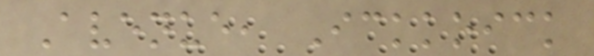Avenue, Ickkoick
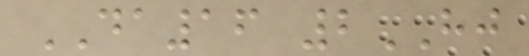DA16 2HJ
